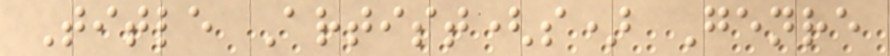Title Artist(s) Genre
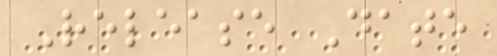Release Date
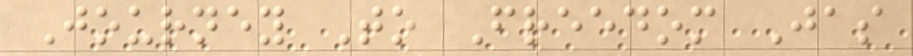Journey To Freedom Jas
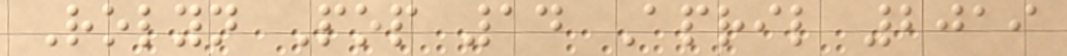Rolyn Pop 14 April 2019
